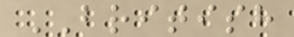BRITISH
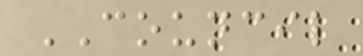COUNCIL
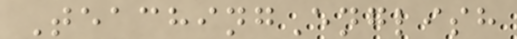TeachingEnglish
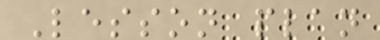Lesson plan
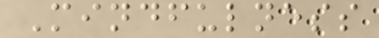Mindfulness
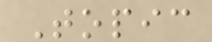Topic
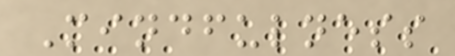Mindfulness
